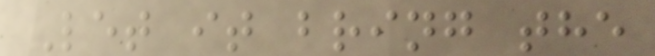Let it bring the
